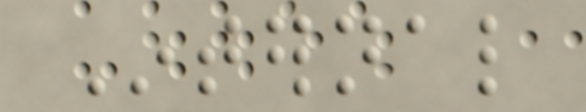Internal
